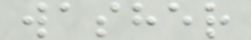washer
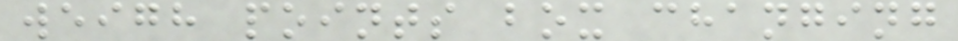weigh points box changing
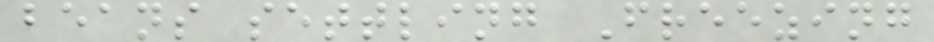beans settling Freezing
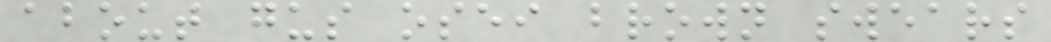about gus osei brown swears
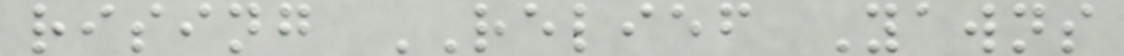rising RELIEF Yawns
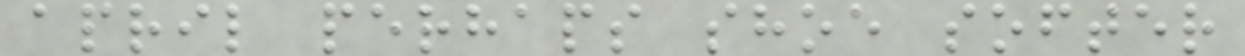april perhaps shoe softer
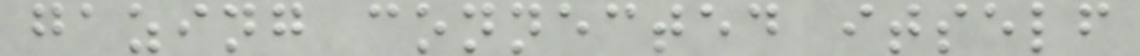gazing connected itself
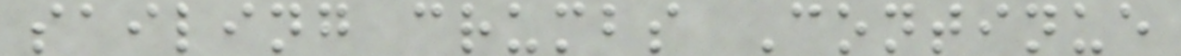sailing crumbs Continue
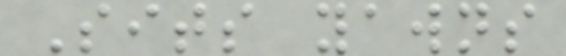Sits yawns
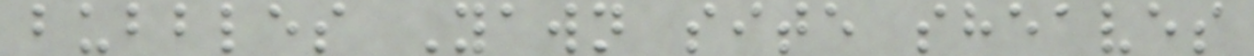bubbles Yawn site sheaves
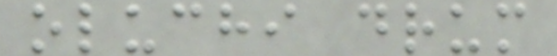oluchi drum
